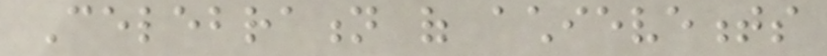Celebration of achievements
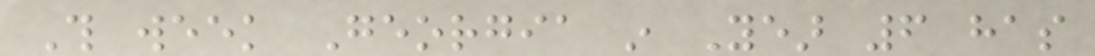This week Georgia in Year 6 has
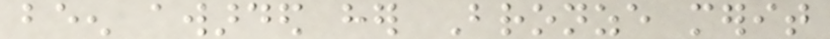been awarded her Bronze merit
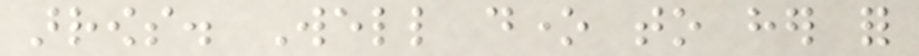arrows. Well done to her for
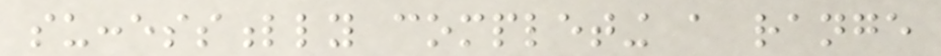successfully completing a range
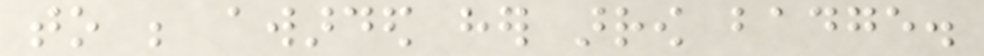to be awarded her arrow badge.
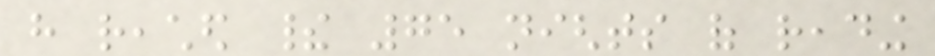have reached their 75 nights of reading
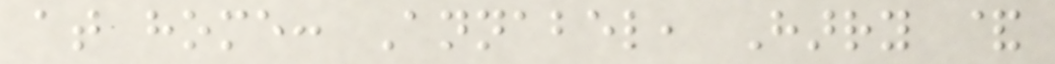at home: Annabel, Harry &
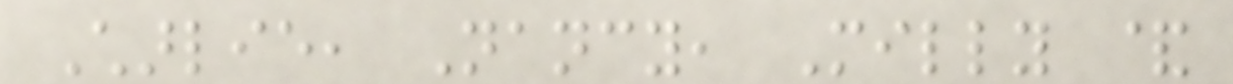Charlie, Nancy, Milly &
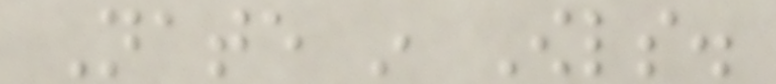Nate in Owls.
